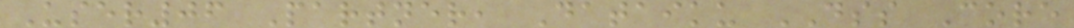User06 Partner, Dataiku DSS Core
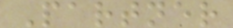Partner
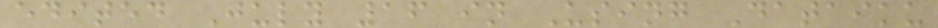edited July 16 in Using Dataiku
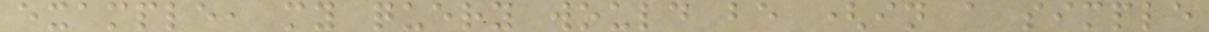example, my query would be (in a simple
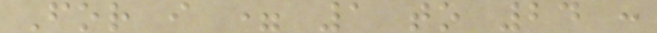For i = 1 to 24 :
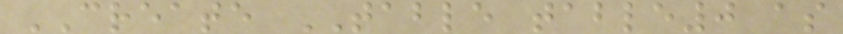CREATE TABLE table0 as
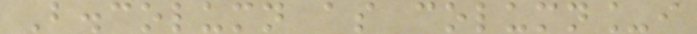B.column as column_i
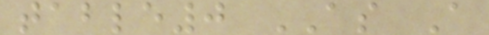table0 AS A
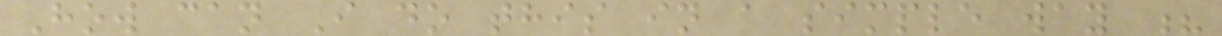How can I do this in a simple way ?
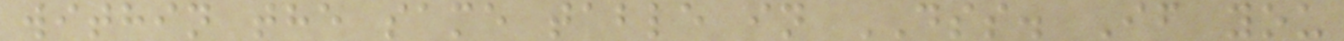within the same table in DSS. If you
